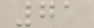71
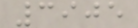3905
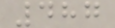487
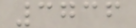3736
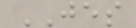JES
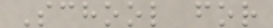School for
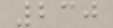230
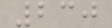230
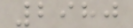2980
